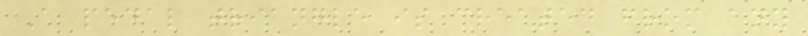A pedal triangle is created from any
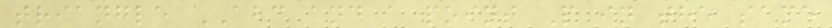triangle ABC and a point P in the same
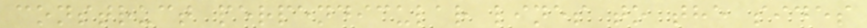construct perpendicular lines to the sides
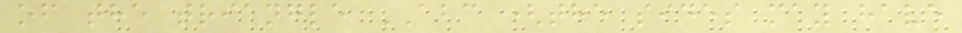of the triangle ABC (the sides may have
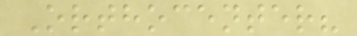Orthocenter?
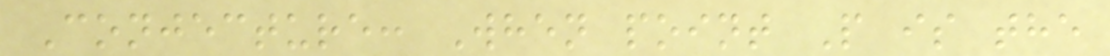Conjecture: When point P is the
